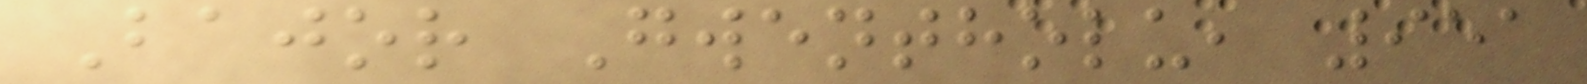Bajor Gwentholu, 951
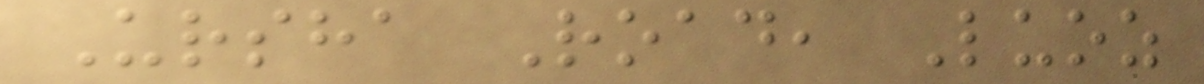Ursha Road, Luoz
